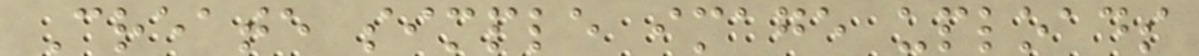Create simple image uploads
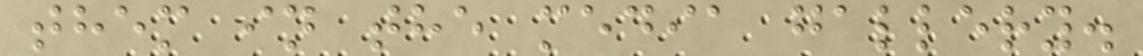them in the media gallery.
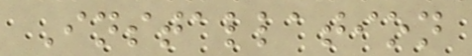Installation
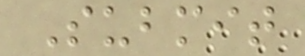Submit
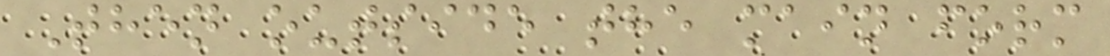Then outside the main form
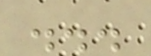...
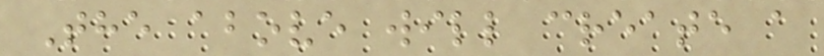The above will create a
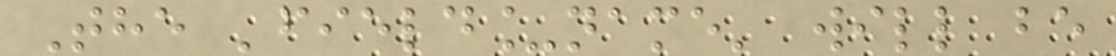The 'field_name' will be
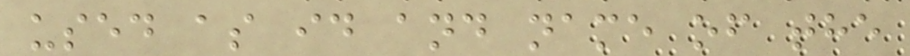used as id and name of the
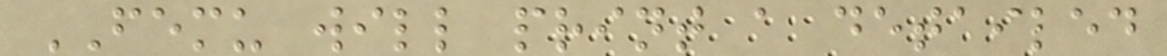FEMU will print a detailed
